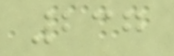237
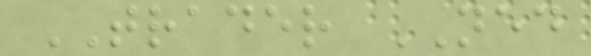TRADER NED
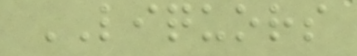LIQUORS
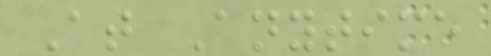At Anytime
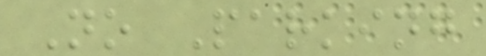No Parking
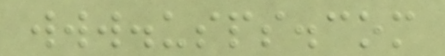www.usps.com
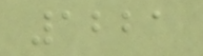1221
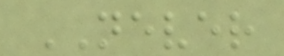NEVER
